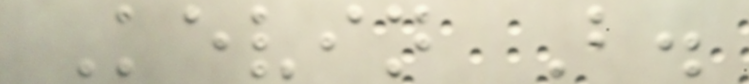Kevin B.
